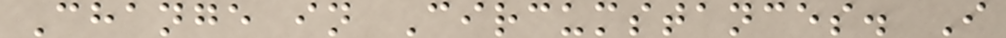Change in Circumstances. I
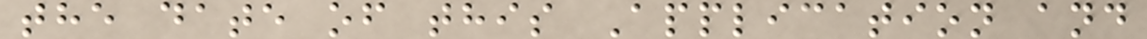the date of this Application and
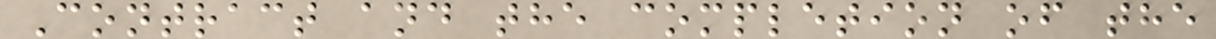Contract and the completion of the
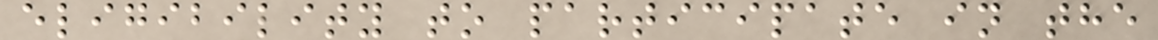eligibility to participate in the
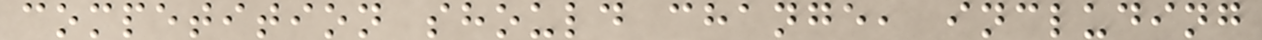competition should change, including
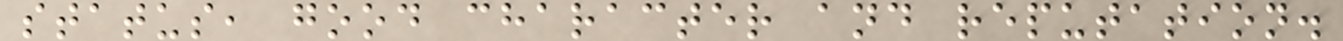status, good character and reputation.
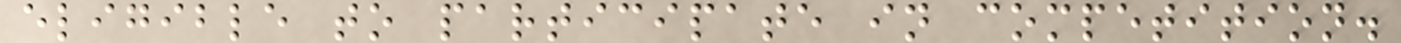eligible to participate in competition.
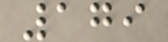179
